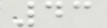43
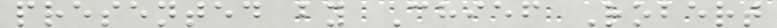presented by Chief Robert
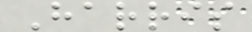Harris
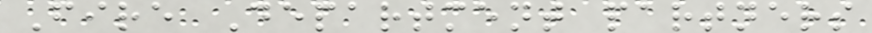Fire Department partners
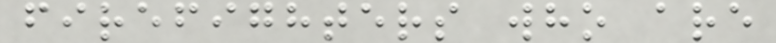firefighters who are
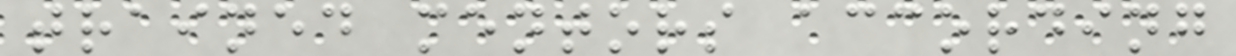trained mentors according
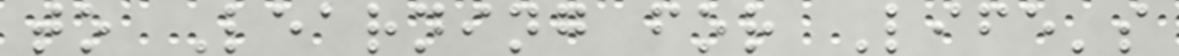to Learning for Life's
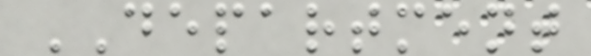DEPARTMENT
